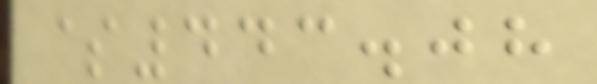$443.08
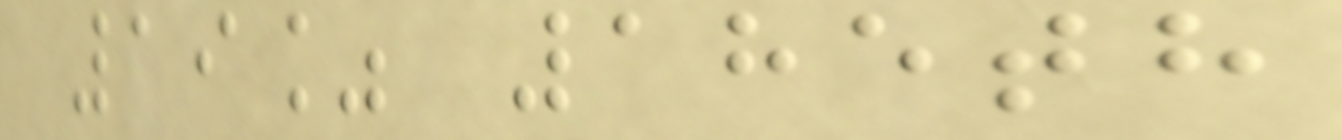19% 185th
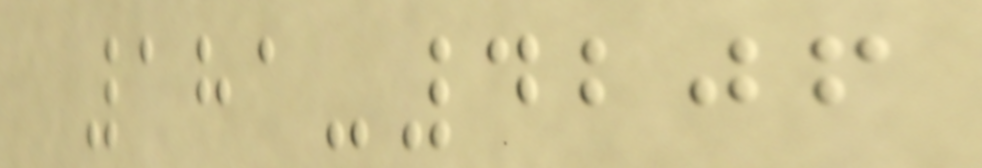181-4206
